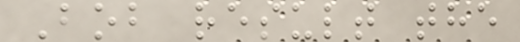Bob result the
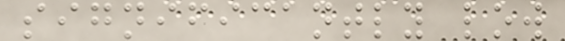significantly low
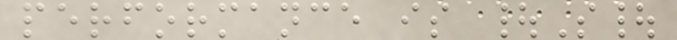performance is |S|
